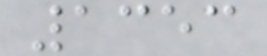1353
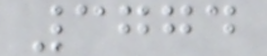3774
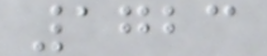1723
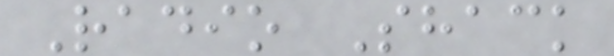Radio Shack
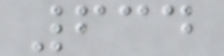634
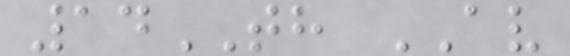14TH AV
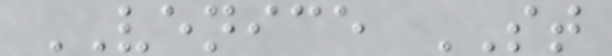VENICE ST
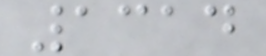1314
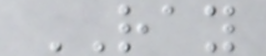RAY
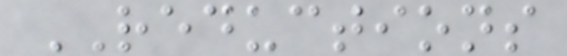REDUCTIONS
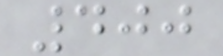400
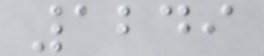1249
